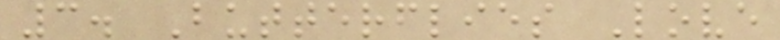3. Butterflies Love
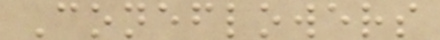Coneflowers
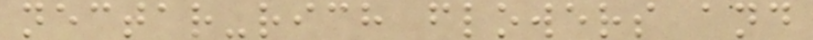nectar-rich flowers and
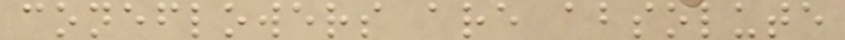coneflowers are absolute
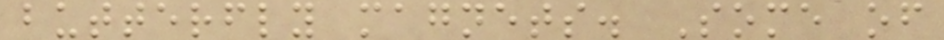butterfly magnets. Some of
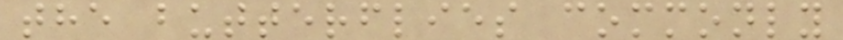the butterflies commonly
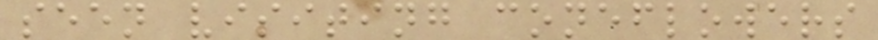seen visiting coneflowers
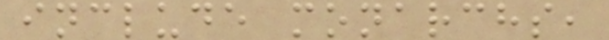include monarchs,
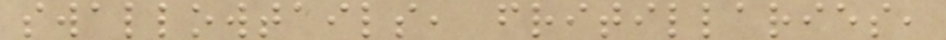swallowtails, fritillaries,
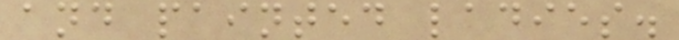and painted ladies.
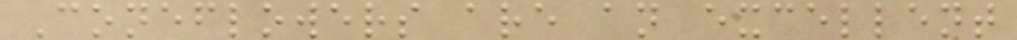Coneflowers are an excellent
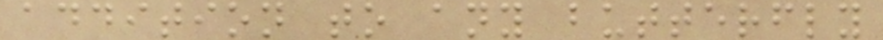addition to any butterfly
